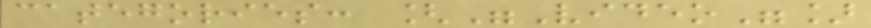categories: ["Video"]
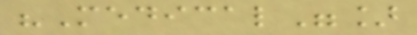"Medical"]
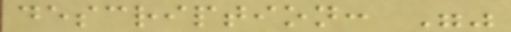description: ""
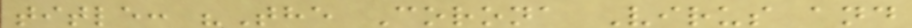title: "The Corona Virus and
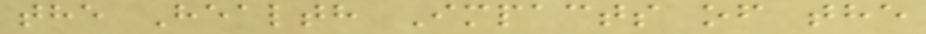the Health Impacts of the
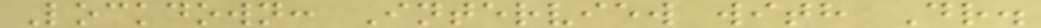Lockdown: Interview with Dr.
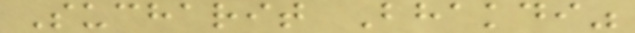Sucharit Bhakdi"
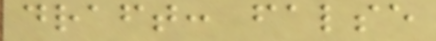draft: false
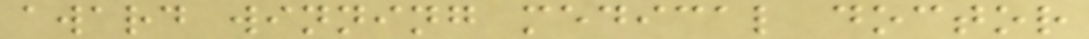award winning medical doctor
